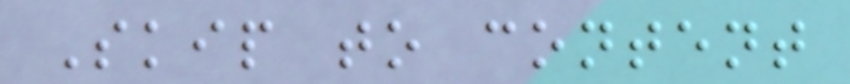Skip to content
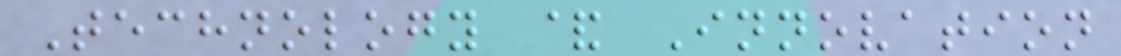Technology & Innovation
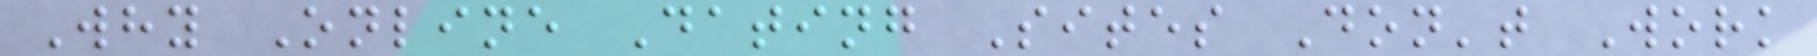Why Online Dating Sites Don't Work
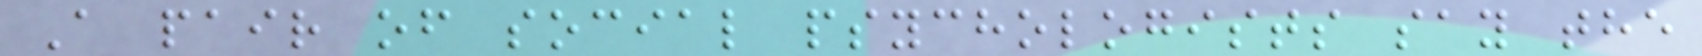A pair of social psychologists say the
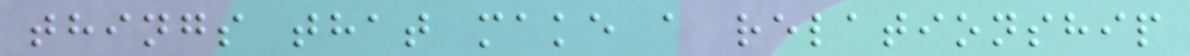things that make a relationship
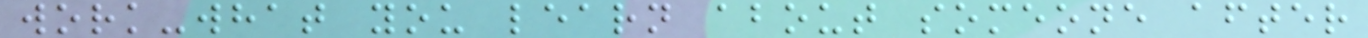work-what you learn about someone after
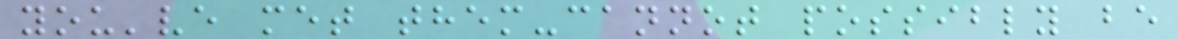you've met them-cannot possibly be
